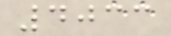4033
